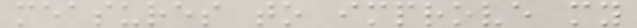measures to improve my
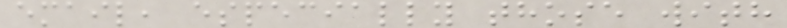email, especially those with
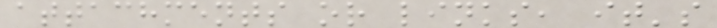attachments or links, it's
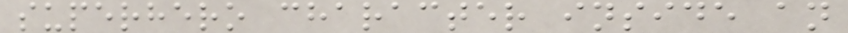superhero character inside an
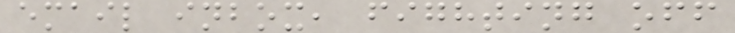email inbox, fighting off
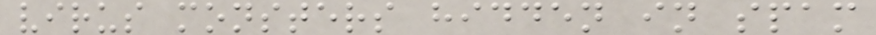virus monsters hidden in spam
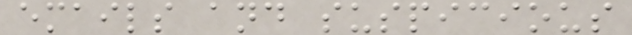emails and suspicious
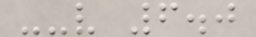--v 6.0
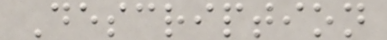Description
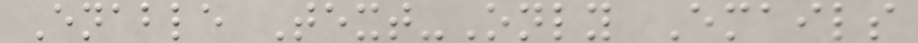Enable Text-Only Emails
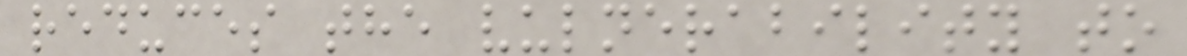reduces the vulnerability to
